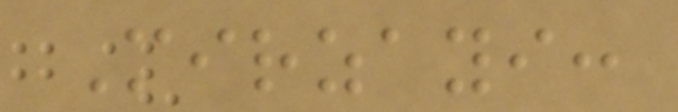Mirzayi:
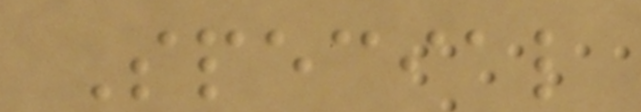Special
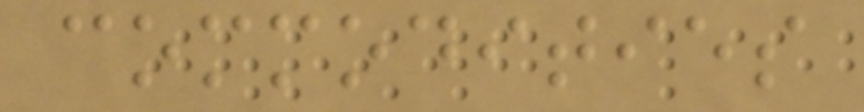commodities
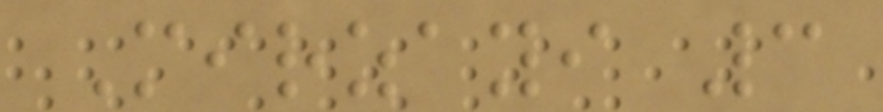Mirzayi 3
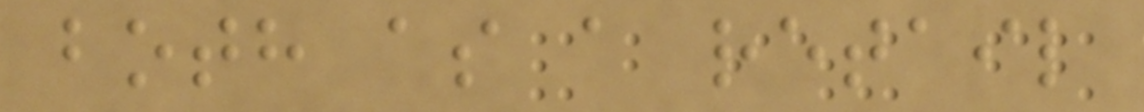both as a retail
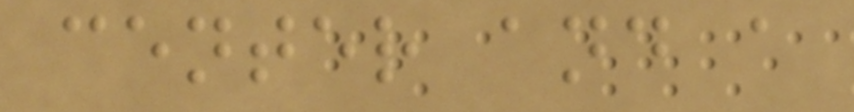center and a
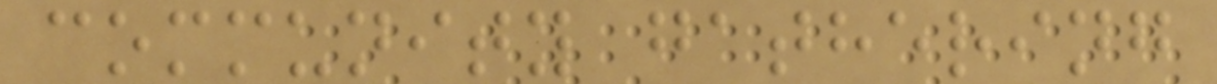community gathering
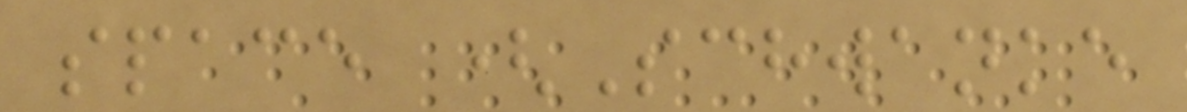space (Schwanke
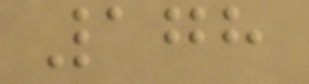178
